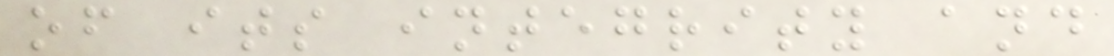of its integrity and
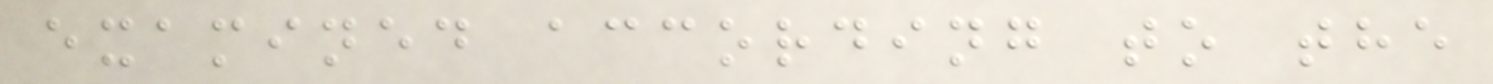examined according to the
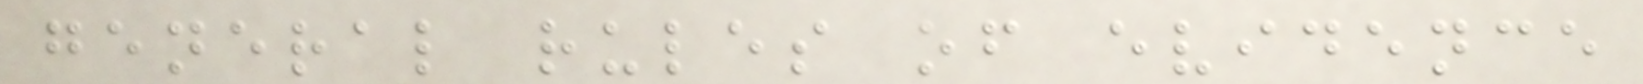general rules of evidence
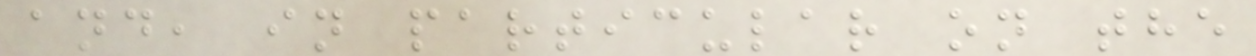and, in particular on the
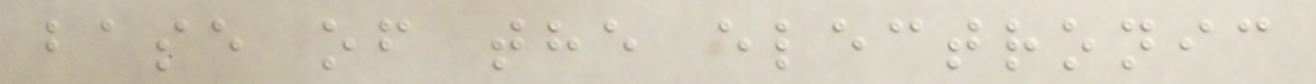base of the electronic
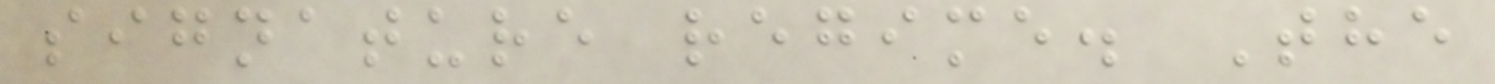signature regime. The
